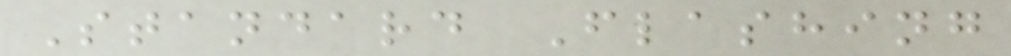Standard Flashing
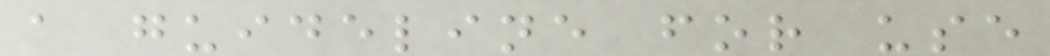a guideline for use
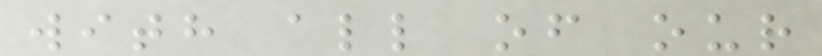with all of our
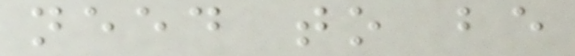need to be
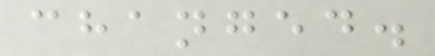changed.
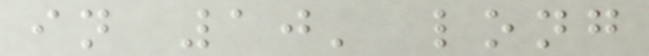in 10' long
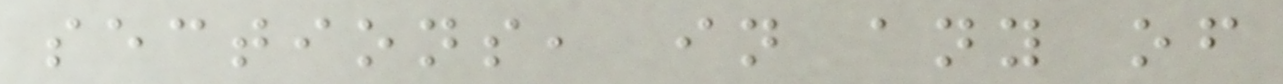sections, in any of
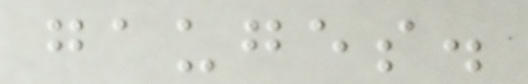gauges.
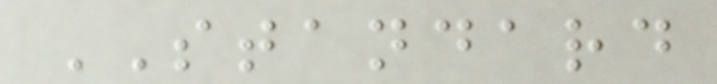STANDARD
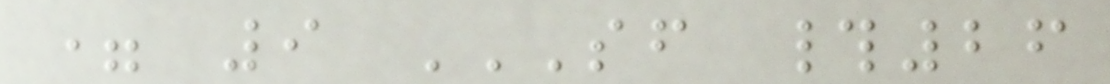= 9 SF #26
